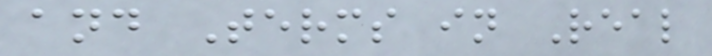and Terms in Real
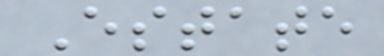Estate
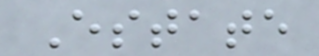Estate
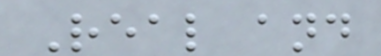Real and
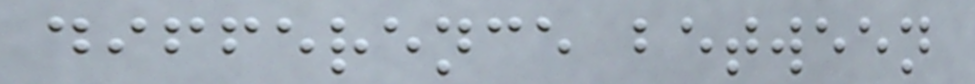difference between
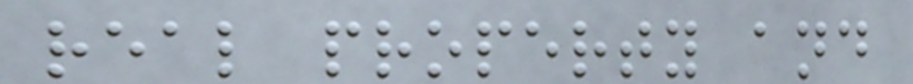real property and
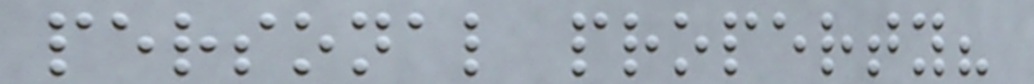personal property?
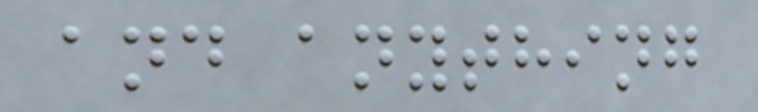and anything
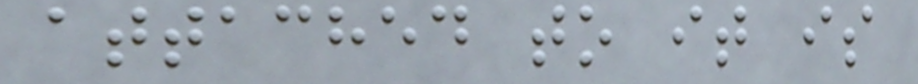attached to it is
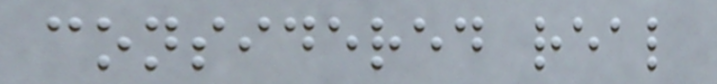considered real
